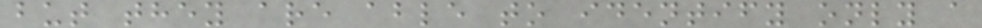but they are able to identify only a
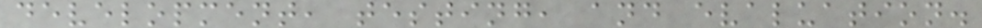development, testing, and evaluation.
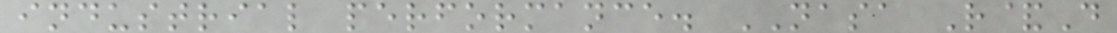industrial performance. NASA R&D
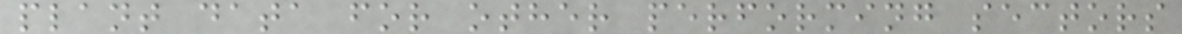plant data for other performing sectors
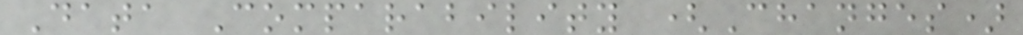Data Comparability (Changes)
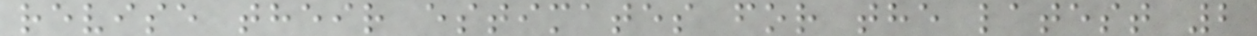revise their estimates for the latest 2
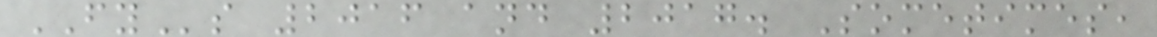FYs 2016 and 2017. Sometimes,
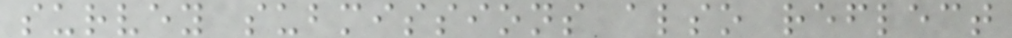survey submissions also reflect
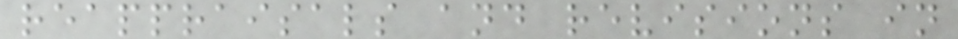reappraisals and revisions in
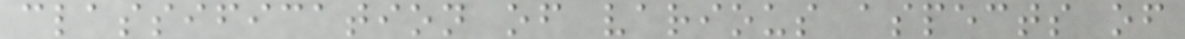classification of various aspects of
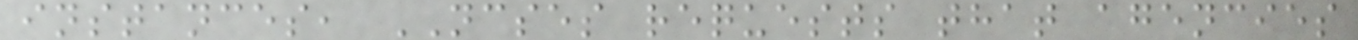instances, NCSES requests that agencies
